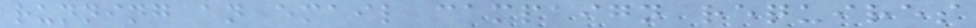running an email campaign requires
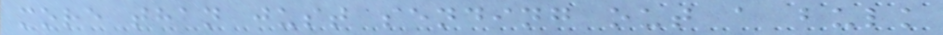more than just sending out a bulk
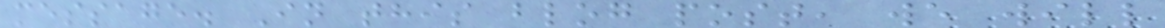message. In this blog post, we will
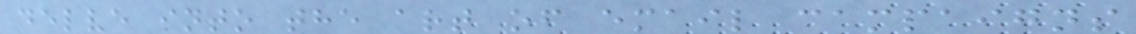delve into the art of email campaigns
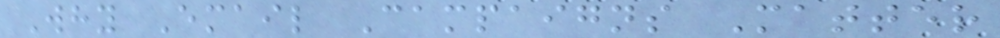Why Email Campaigns Matter
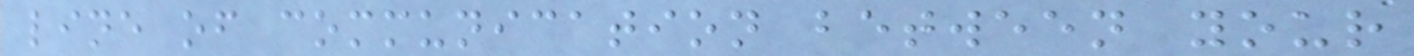line of communication between your
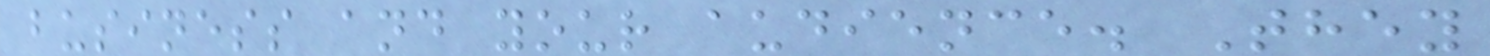business and your audience. They
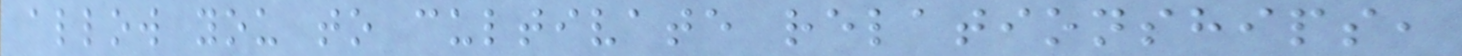allow you to cultivate relationships,
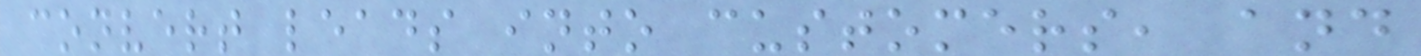convert leads into customers, and
